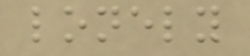lonely
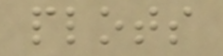plots
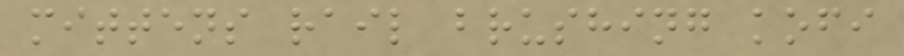mittens rail brushing kofi
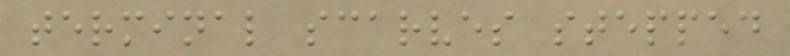terminal scarves stepped
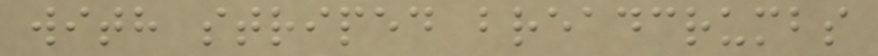with striped breadcrumbs
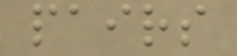pairs
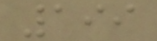199
